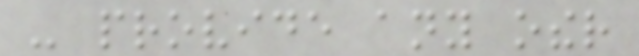- provide any other
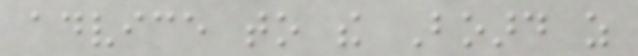advice to the Board as
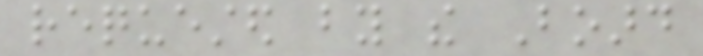requested by the Board
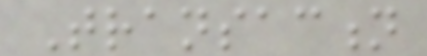Transaction
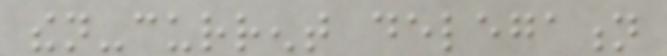then-current delegation
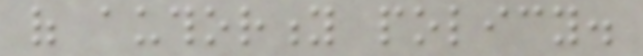of authority policy.
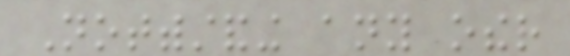Notwithstanding any other
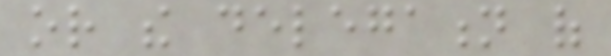or the delegation of
